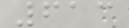613
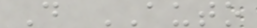D AUTO
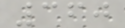360
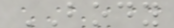BODY
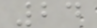24
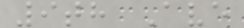9th Ave
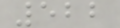522
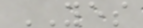YES
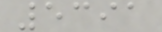5391
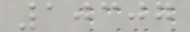10307
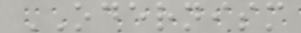ODERNISM
